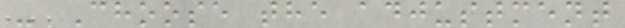- Choose the adjustment
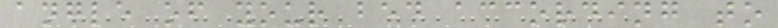angle of your bed according to
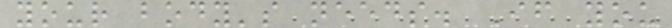your body's needs. If you
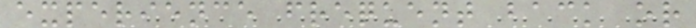experience frequent back or
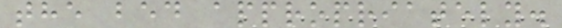the bed appropriately.
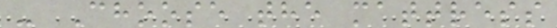- Choose the mattress
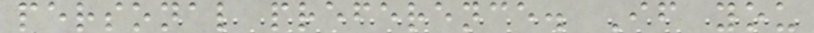personal preference. If you
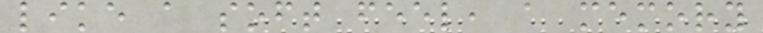like a soft feel, a memory
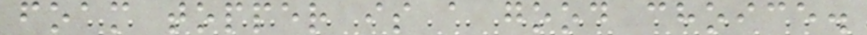foam topper is a good choice.
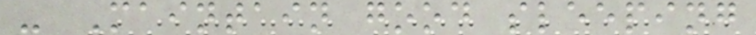- Maintain good sleeping
